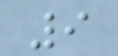9
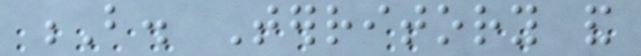B. Territory and
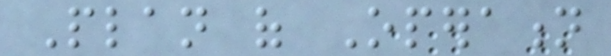Plan of Operation
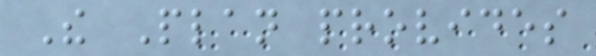The Plan provides
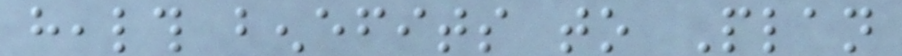health benefits to Plan
